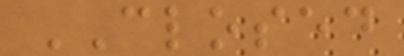CLOSED
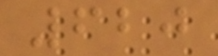620
